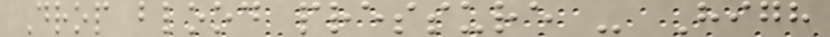Drop blood pressure - High
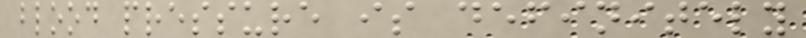blood pressure is definitely
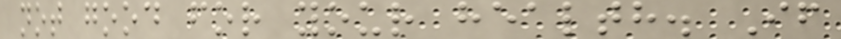not good for your health. If
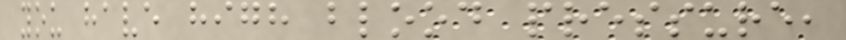you have high blood pressure,
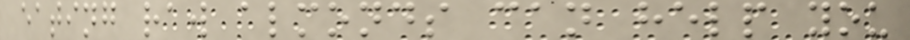eating raw almonds can help you
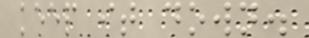keep it down.
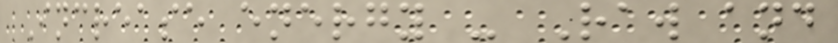Increase energy - Raw and
